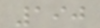190
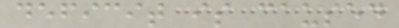deficit is caused
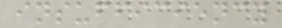insufficiency
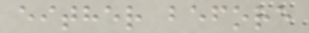either before
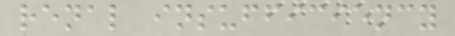renal insufficiency
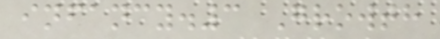infancy.3 Growth
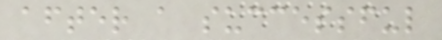after a successful
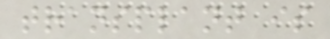transplant is
